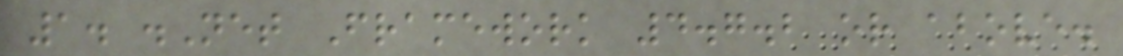1. .Net Framework 4.7.2 or above.
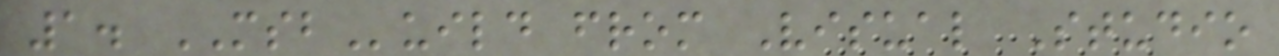1. MSBuild from Visual Studio
